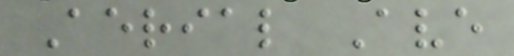Aerial Ave
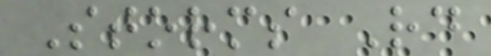Storms Rd
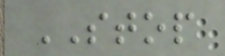STOP
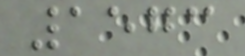1573
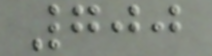700
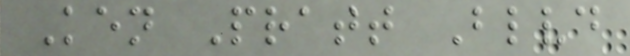Ken Pratt Blvd
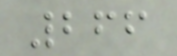266
